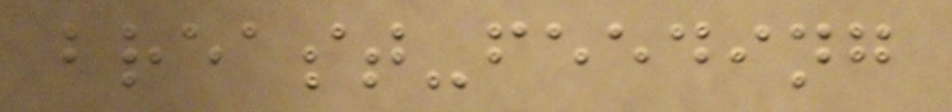breast-feeding
